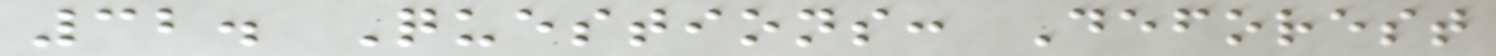32. Questions: Deforest
